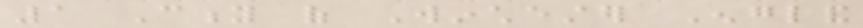1 City of Winchester England
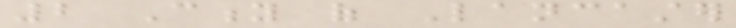2 City of Lancaster
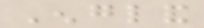England
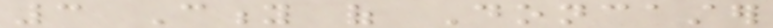3 City of Doncaster
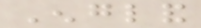England
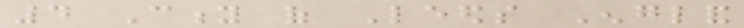4 City of Leeds England
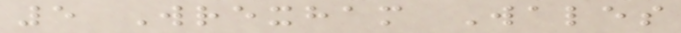5 Wrexham Wales
